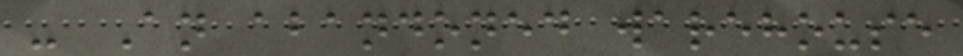- An abandoned warehouse
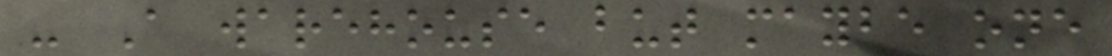- A warehouse but maybe one
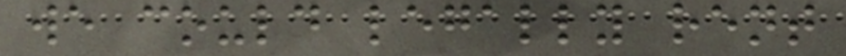we could legally rent
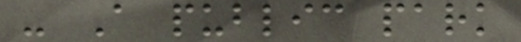- A public park
